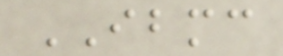IBMC
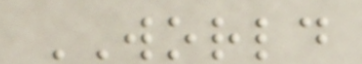WORLD
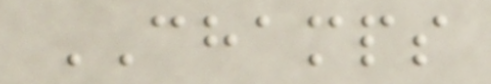CHAMPS
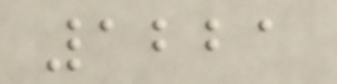1221
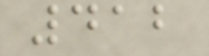412
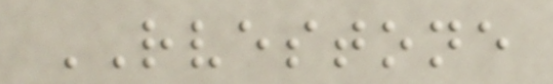RVESTONE
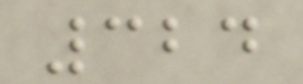324
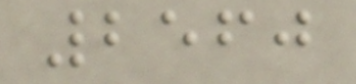2560
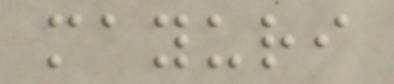mayuri
